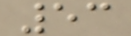53
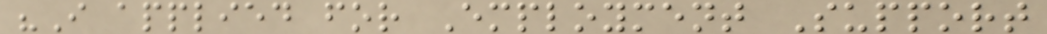"I applied for Employment Support
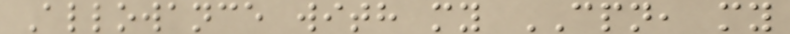Allowance with my CPN, my
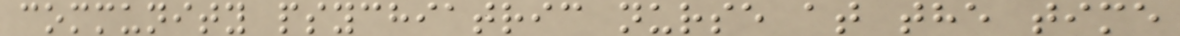community psychiatric nurse at the time
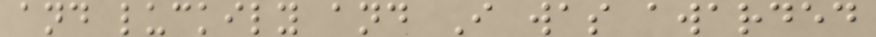and luckily and I was awarded
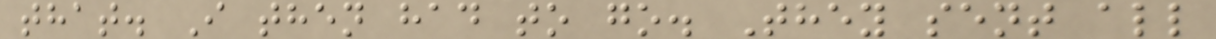that. I then had to go. They sent all
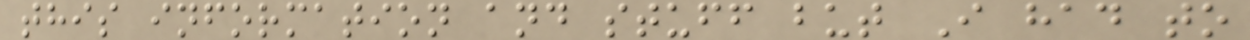this information and stuff but I had to
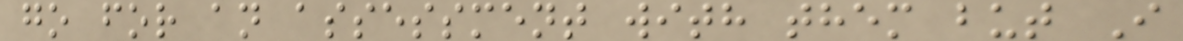go for an assessment with them but I
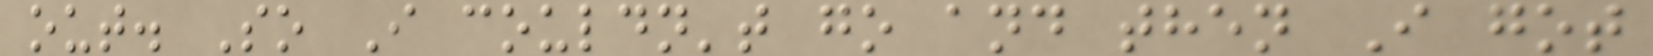out. So I couldn't go and then I got
